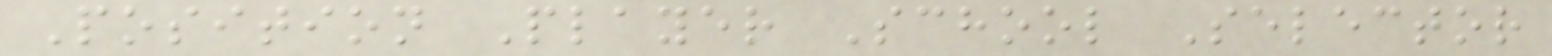Position Player School Selector
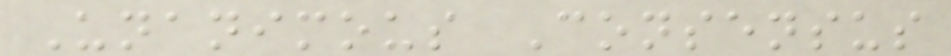Unanimous Consensus
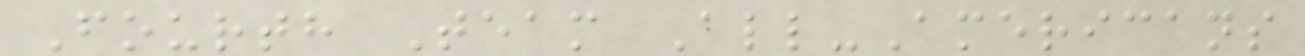Fourth Team All-Americans
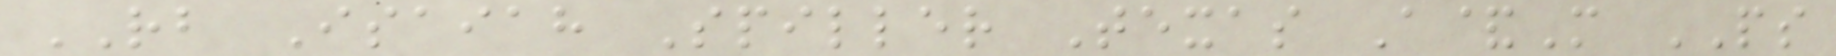RB Isaiah Spiller Texas A&M PS
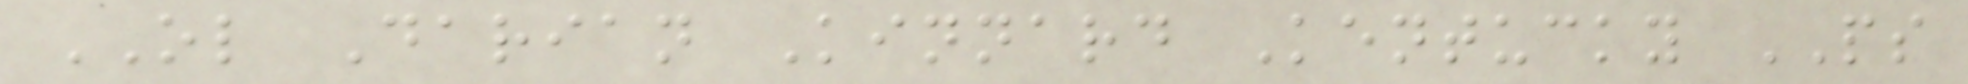OL Darian Kinnard Kentucky PS
